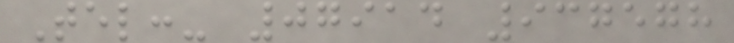Tel:- 07914 937578
